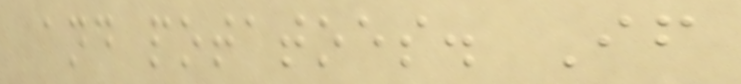and potatoes. If
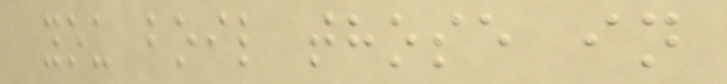you boil those in
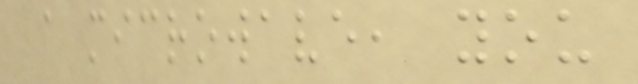a microwave, you
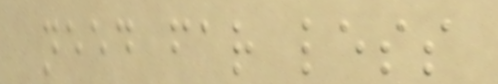need far less
